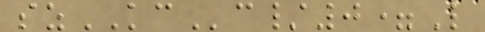szKCc/0=L
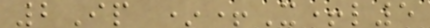2Ip *+X+l5
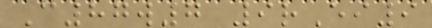C87w7 9rEi9
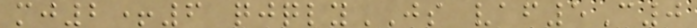mj2+6 qjqlyJS vaf5C0
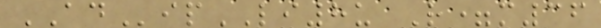ADipLI8u R=m36
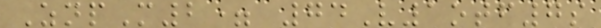ZnpM2= 74V1otf7s
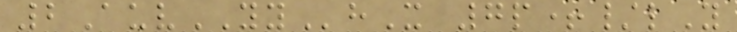2AuvYYhX 7p+/lY
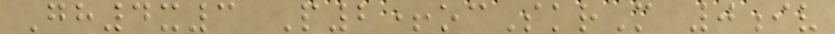Gh4x3 P2+ocSkrM 0iv
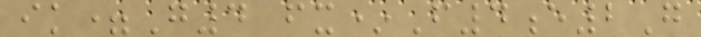ik=G4 fx*F4e2G
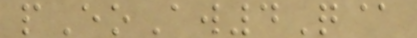pEoAw4Q@
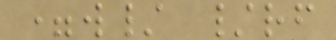=w/ /rf
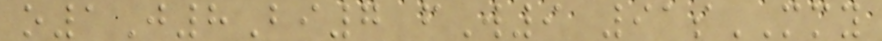o1J8Bi7 fW9 91sMMY
